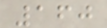160
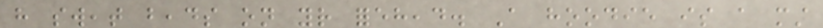have sweat beads on your forehead. A hoodie is a must
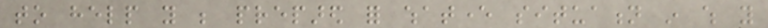to help you be prepared for whatever situation in which you
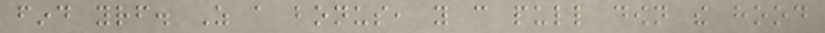find yourself. As a bonus, you can pull down the hood
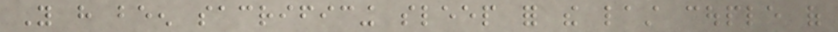You have been sacrificing sleep for the last couple of
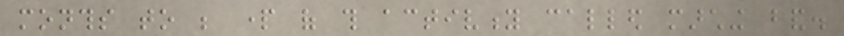months to be part of this activity called marching band.
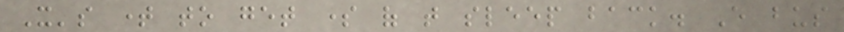It's time to get some of that sleep back. Every bus
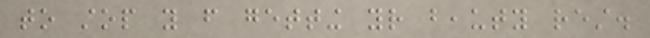to stop you from getting your beauty rest.
